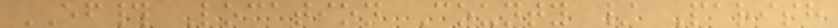EF# Location County / Parish
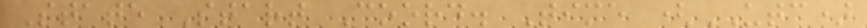State Start Coord. Time (UTC)
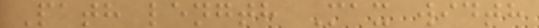Path length Max width
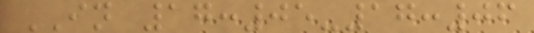IN 17:05-17:06
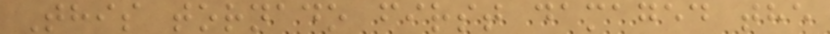This tornado first damaged the
